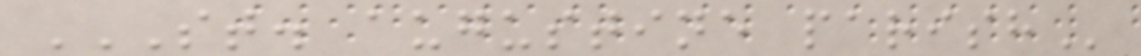ST. AUGUSTINE PARISH
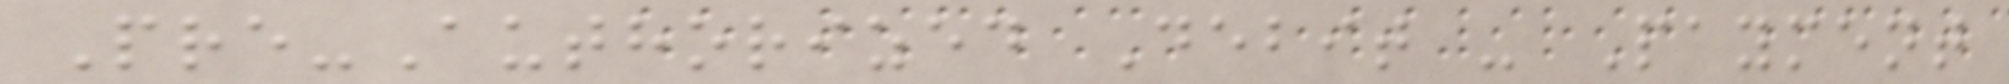Pre-Authorized Debit - Payment
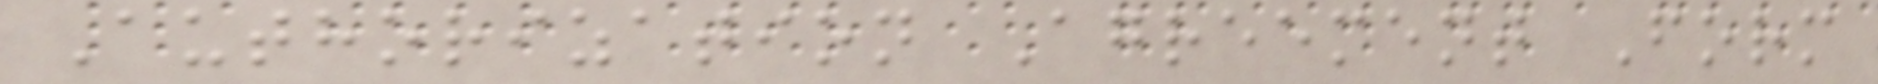Authorization Agreement Form
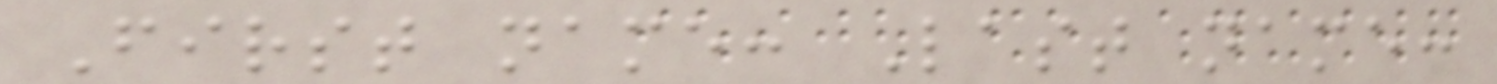First name: Last name:
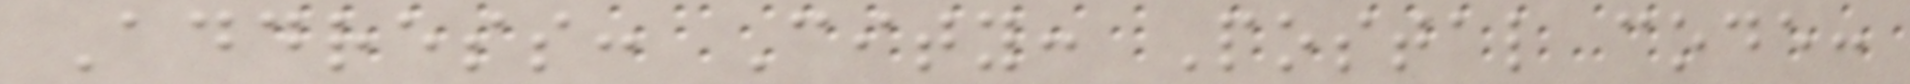Address: City: Postal code:
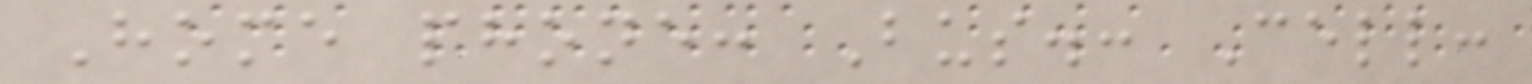Home phone: Bus.: Cell:
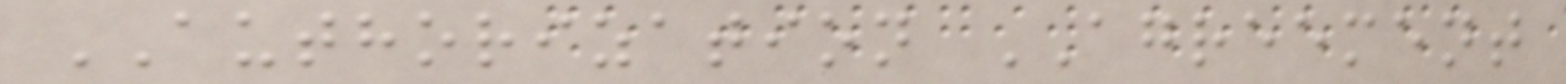AUTHORIZATION AGREEMENT
